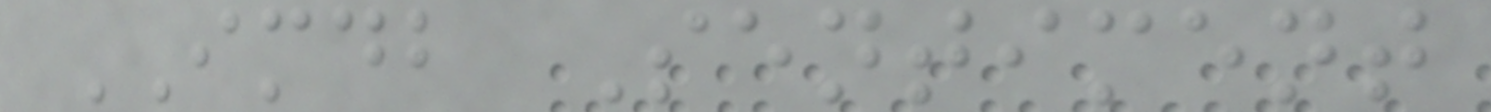IMDB Sentiment
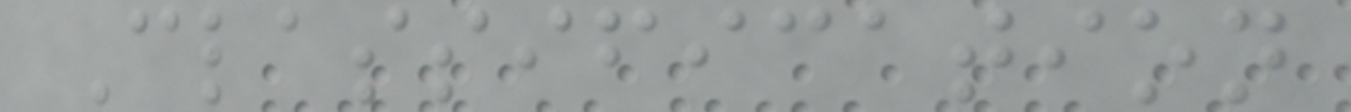Classification
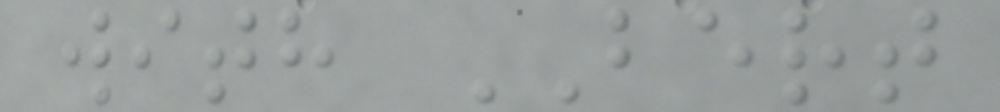with BERT
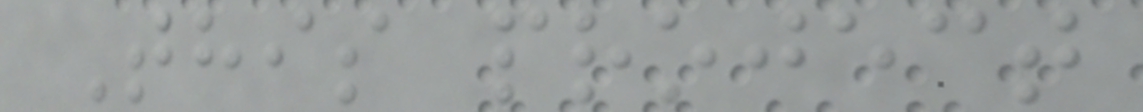This project
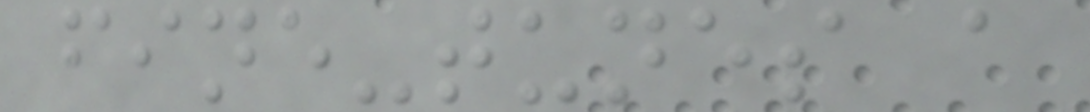fine-tunes a
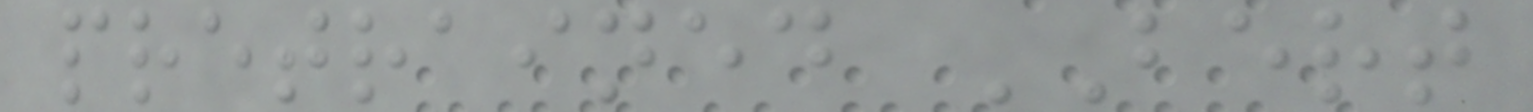pretrained BERT
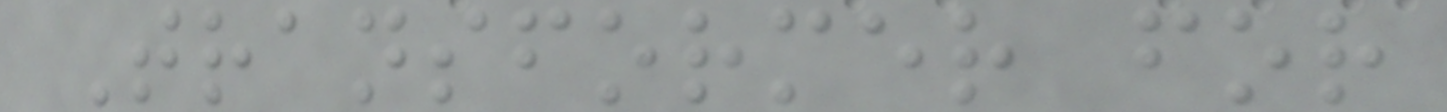Transformer for
